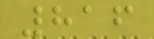816
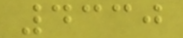4330
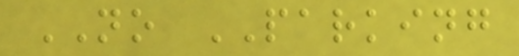NO PARKING
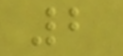2
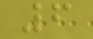6
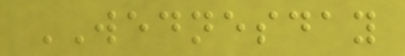WEDNESDAY
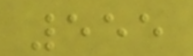555
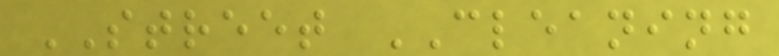STREET CLEANING
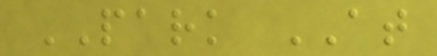PARK AT
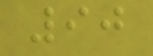90
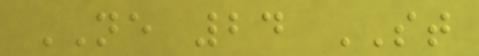NE 24 ST
